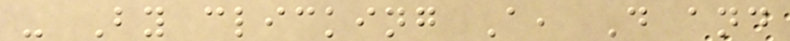- By clicking A, D and
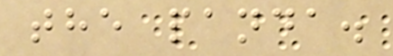the panda.
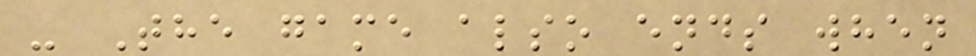- The game also ends when
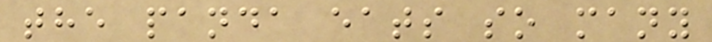the panda eats so many
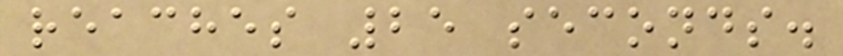reaches 25 seconds.
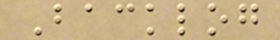Backlog
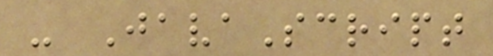- JavaScript
